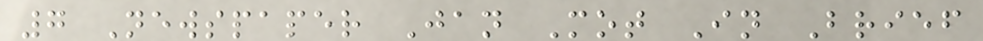7 Newspaper Jan Mot In Brief
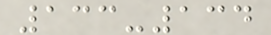133-134
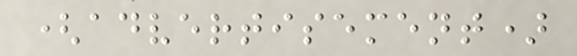(advertisement)
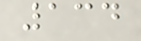134
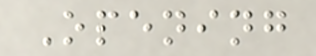Opening
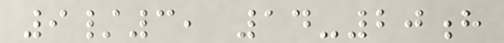9/3, 14-20h
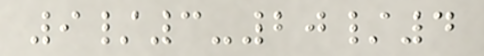9/3-20/4
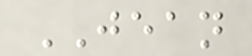JEAN
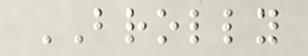BROLLY
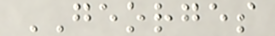GEORGES
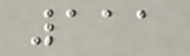111
